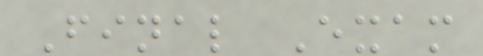Final Exam
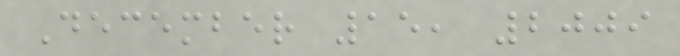December 15, 2009
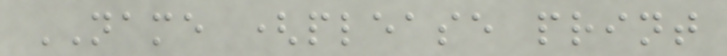NAME (please print
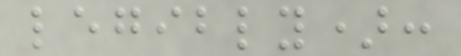legibly):
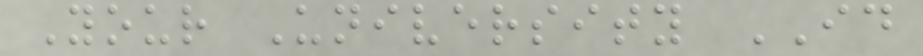Your University ID
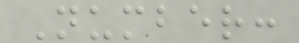Number:
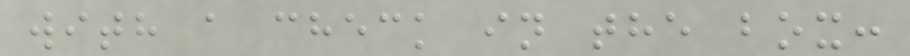with a check in the box:
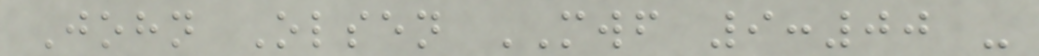John Olsen MWF 9:00 -
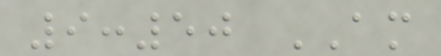9:50 AM
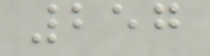257
